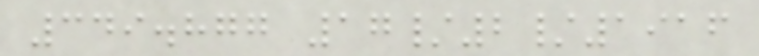349.877 17/2/1916
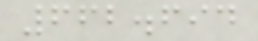662.694
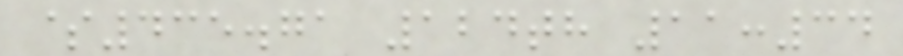$435.71 124th 11:34
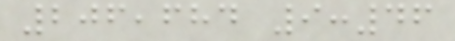206,684 9:46
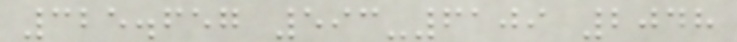325.657 593-6109 2048
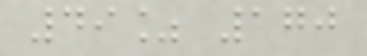49% 170
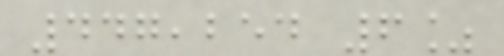447,254 6%
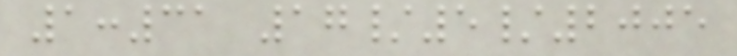1:31 17/5/2005
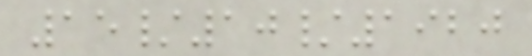15/10/1920
